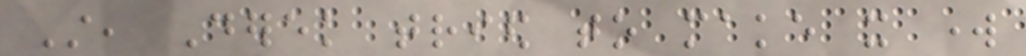Still, Derek tried to make it work
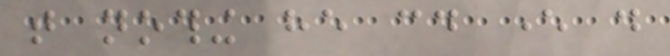that nothing he could ever do
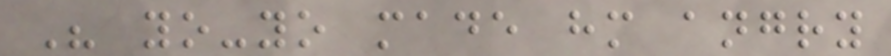His yo-yo made him angry
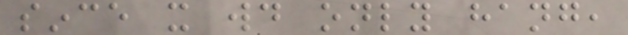since it would only hang,
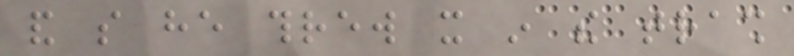and so he threw it in the trash
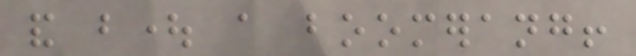and bought a boomerang!
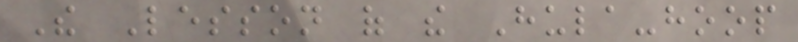The Lesson of the Hula-hoop
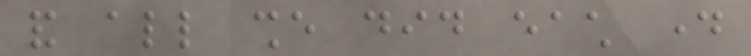and all she did each day
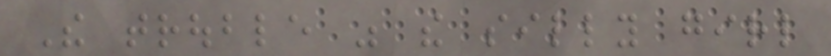The trouble was the silly girl
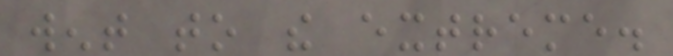went to the extreme.
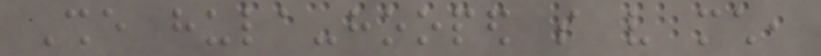She hula-hooped so very much,
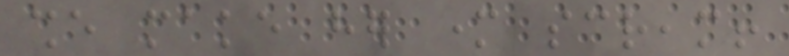she make her mother scream!
